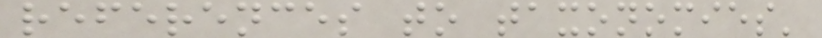references to taxonomies'
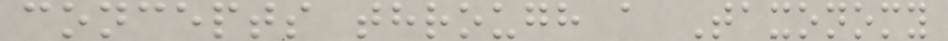concepts through a Taxonomy
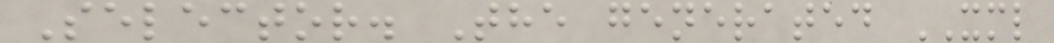Selector. The generated XML
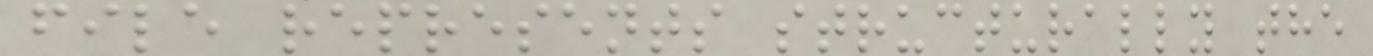file represents structurally the
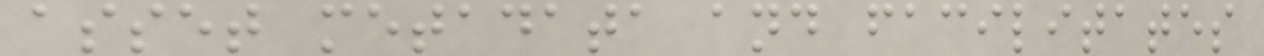asset metadata and facilitates
